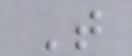T
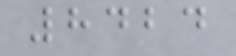8424
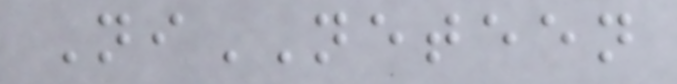NiNETEEN
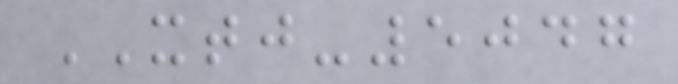XTJ-5047
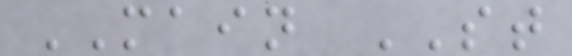MAIN ST
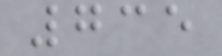735
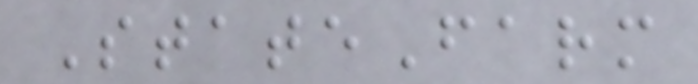StateFarm
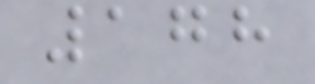178
